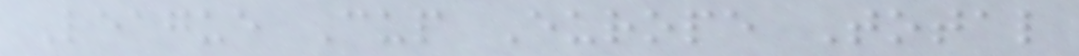League Cup Europe Total
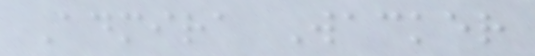Admira Wacker
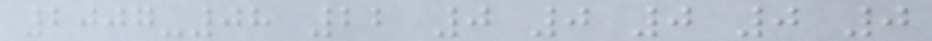2007-08 22 0 0 0 0 0
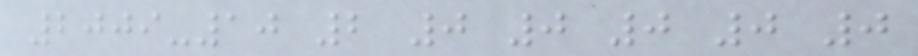2009-10 2 0 0 0 0 0
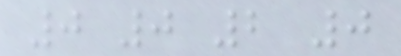0 0 2 0
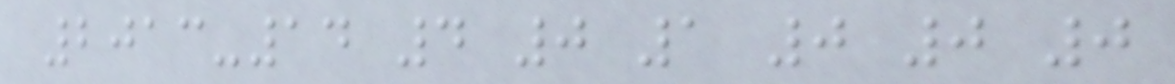2013-14 4 0 1 0 0 0
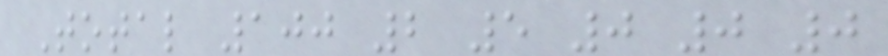Total 100 2 5 0 0 0
